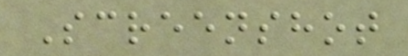Screenshot
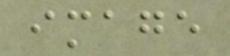image
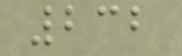232
